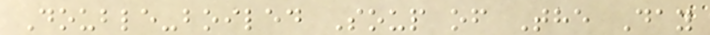Double-boiled Soup of The Day
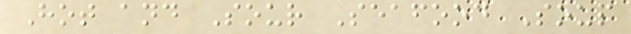Hot and Sour Seafood Soup
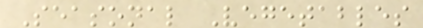Seasonal Vegetables
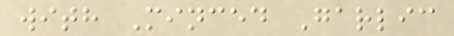with Minced Garlic
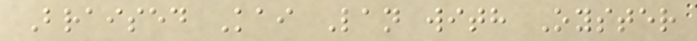Braised Kai Lan with Oyster
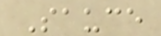Sauce
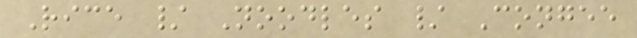Rice / Noodles / Congee
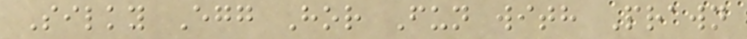Silky Egg Hor Fun with Prawn
